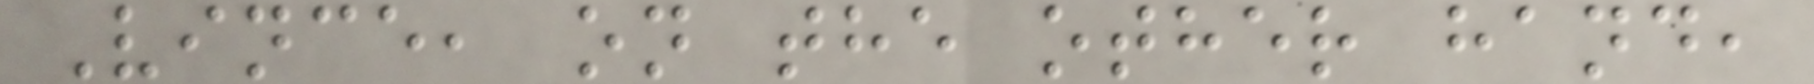Vince, on the other hand,
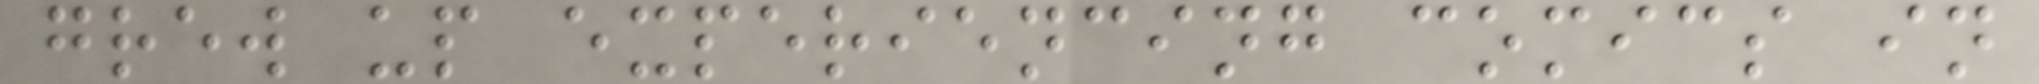grew up experiencing comics in
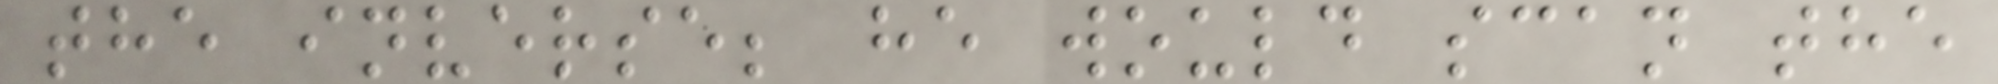the inverse; he would scan the
